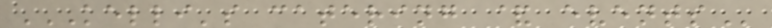KELLI'S CATERING & EVENTS
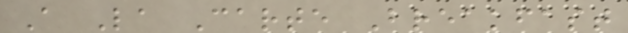A La Carte Breakfast
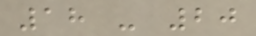18 - 20
